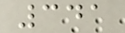341
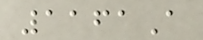1161A
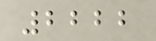2222
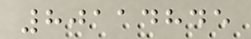80114845
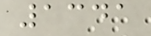1341
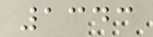1343
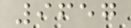9657
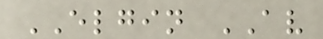ELGIN AV
